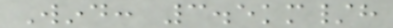Wind: 3.5km/h
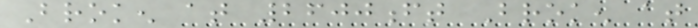Broken at 2600ft Broken at
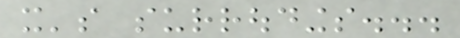it's surroudings...
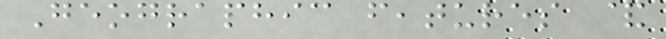Geographic features &
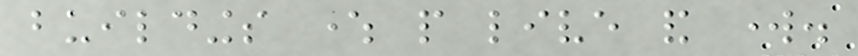buildings where people live and work.
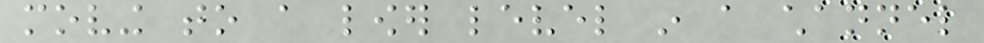moving to a lower level in a channel
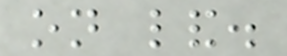on land.
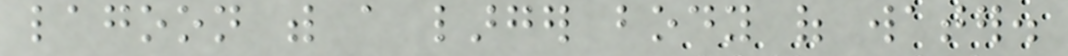lagoon with a larger body of water.
